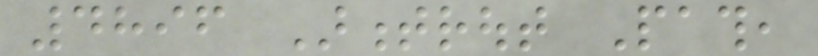4896 Armentrout Path,
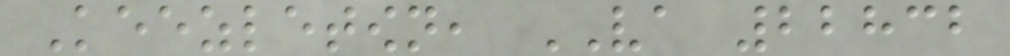Keezletown, VA 22832
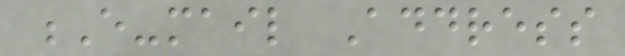E-mail Address
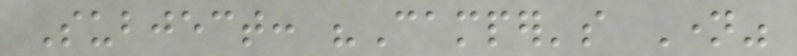Subject: "Camper's Name"
